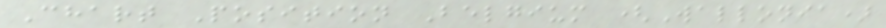Chart Position Belgium (Wallonia)
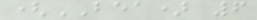(BEA) 6
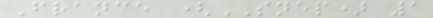France (SNEP) 1
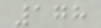178
